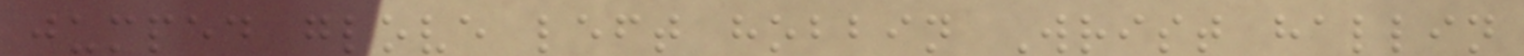jumped glove left hobbin Wrist hallin
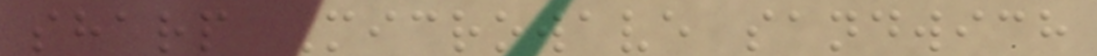sharp Microwave sandwich
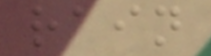rain
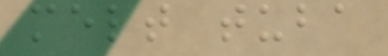melt tuba
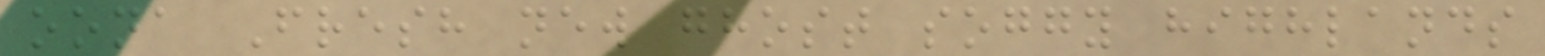oona Fresh new ghost soggy highlands
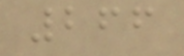266
